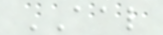AAL
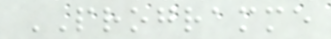PROGRAMME
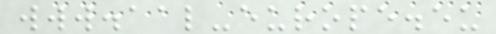www.aal-europe.eu
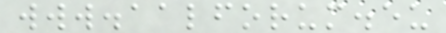www.aalforum.eu
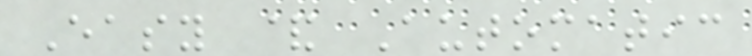Easy & Automatic
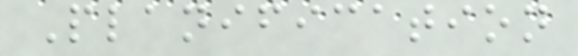Planification
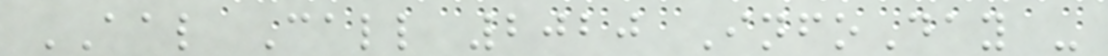AAL Call 2020 InfoDay -
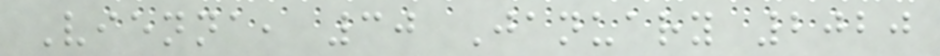Vienna, 30 January 2020
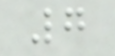7
